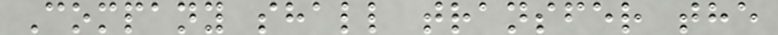Company shall transfer the
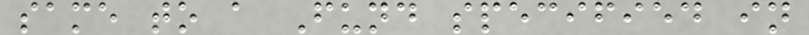same to a Fund specified in
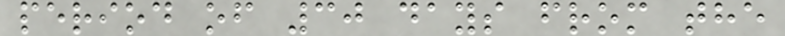period of 30 days from the
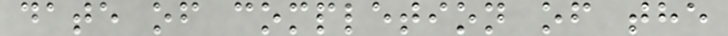date of completion of the
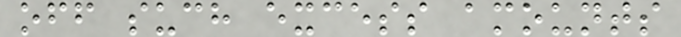off such excess amounts
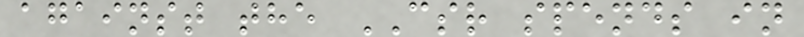against the CSR spends in
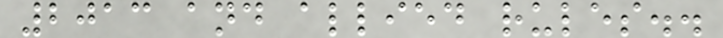2013 and allied rules..
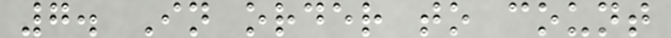7. In order to count
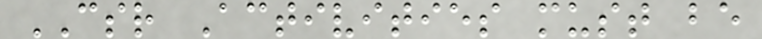CSR Activities must be
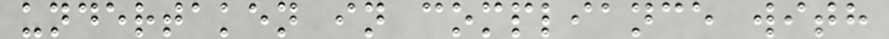undertaken in compliance with
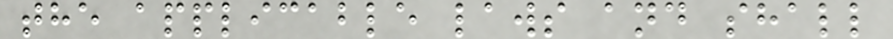the applicable laws and shall
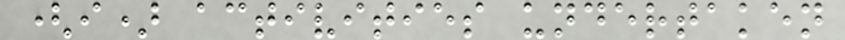(i) activities undertaken
